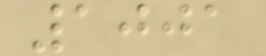1001
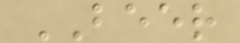BEER
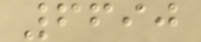6690
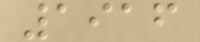1916
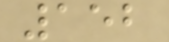152
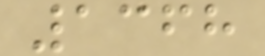1368
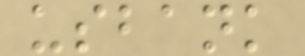usbank
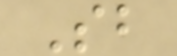Sb
